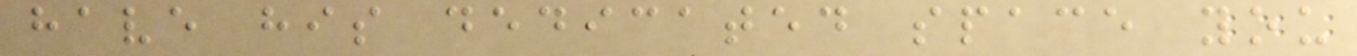have his dedicated space you
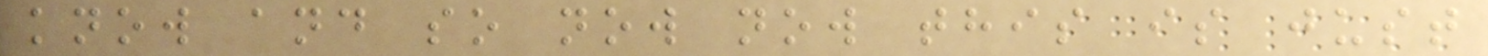know and so now now this is just
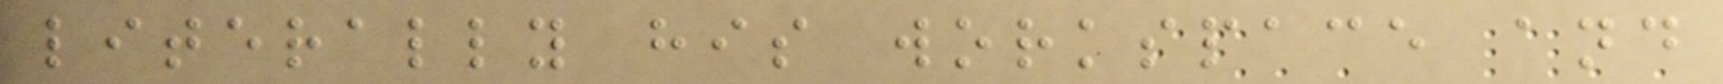literally his workspace and
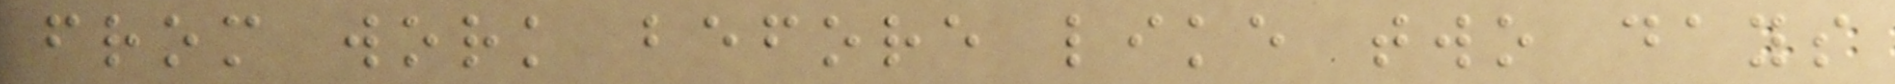from work before like two days
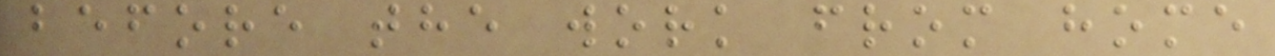before the work from home
